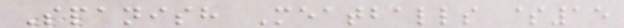Spanish Meatballs $15
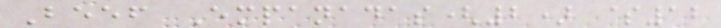Beef Empanadas(2) $12
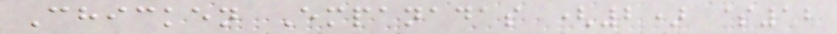Chicken Empanadas (2) $12
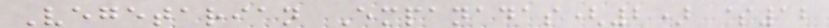Vegetarian Empanadas(2) $12
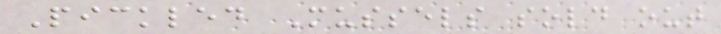Pickled Mussels sold out
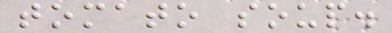tomato soup.
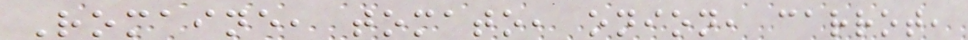Romaine, tomato, onion, carrot,
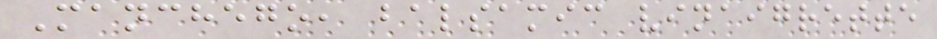Manchego, balsamic vinaigrette
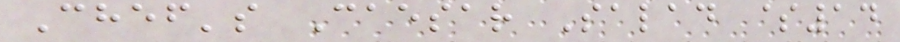Chef's Caesar Salad $14
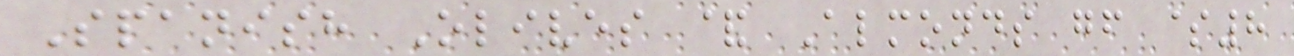Spanish Olives & Almonds gf $8
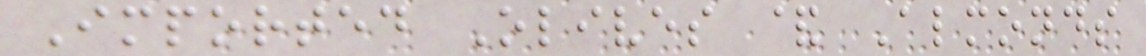Imported Olives & Almonds
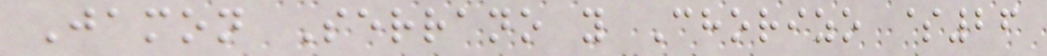Jamon Serrano y Chorizo $26
